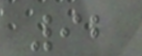92
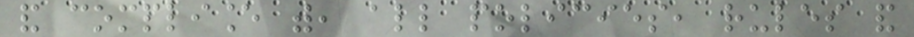and compliance with, all policies, rules and
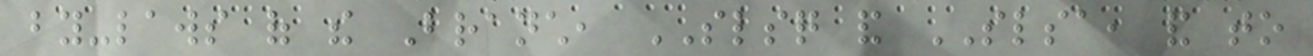by-laws of the Branch, SLSQ and SLSA, and to
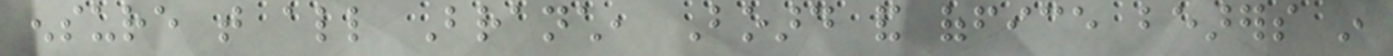ensure that all Branch, Board and office bearers in
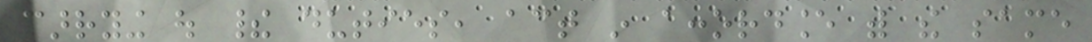carrying out their duties, act in accordance with the same
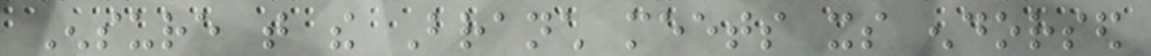Ensure that the Branch meets its endorsed
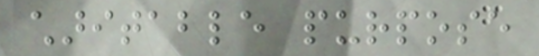charitable purpose
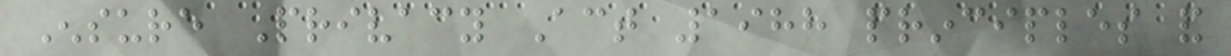Ensure Privacy Act 1988 principles and
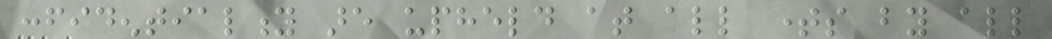confidentiality are upheld at all times by all
